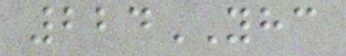224YHC
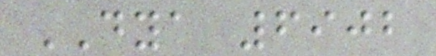DYA 6902
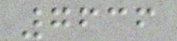7636
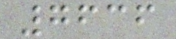7636
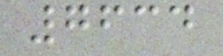7634
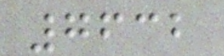7632
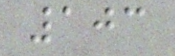103
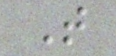T
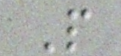P
